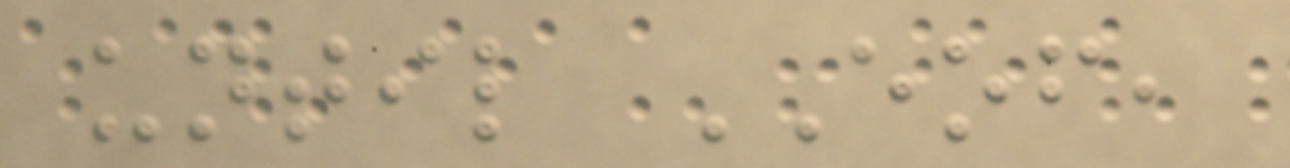until EOF,
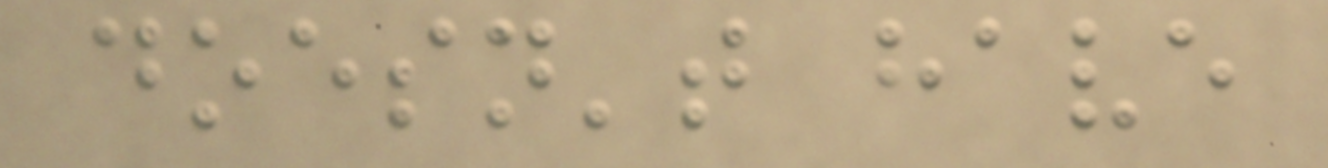doesn't have
